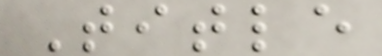Title
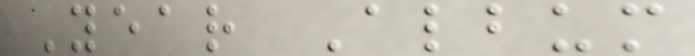Year Album
